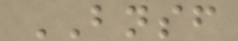BNSF
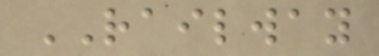RAILWAY
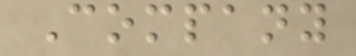Company
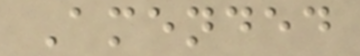Amended
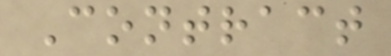Contract
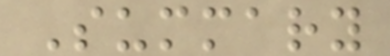Summary
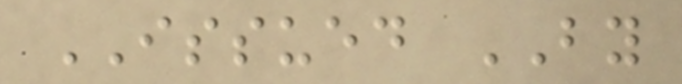ISSUED BY
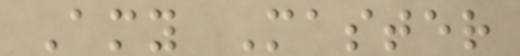Amy Master
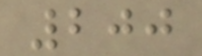200
